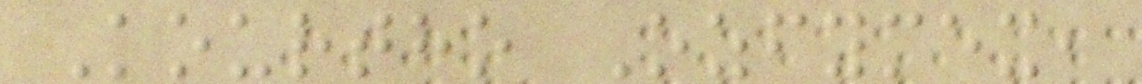Kourtho Ozfymex,
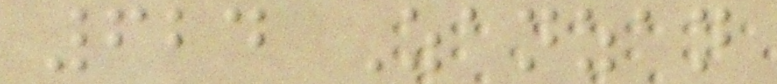624 Zanzan
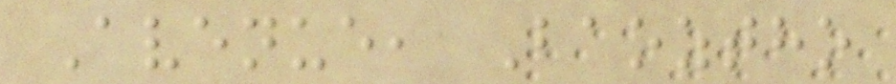Avenue, Baoztho
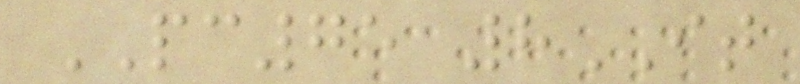PC75 8IT
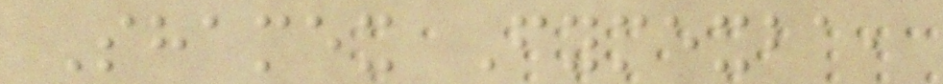Shamex Fymexba,
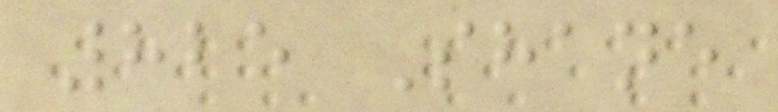825 Shane
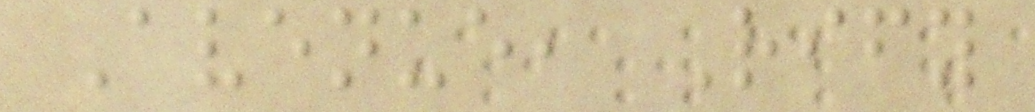Avenue, Rify
